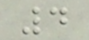4
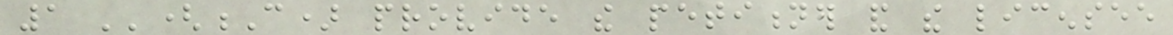1 ''(C) provide the petitioner and the licensee
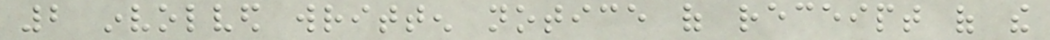2 involved written notice of receipt of the
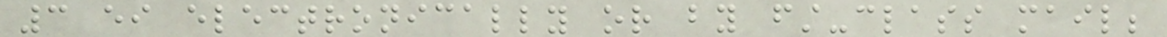3 either electronically or by first-class mail;
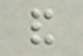and
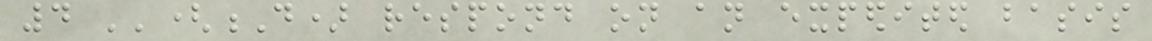4 ''(D) respond on an expedited basis
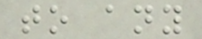to any
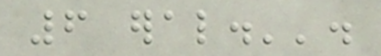6 eral.''.
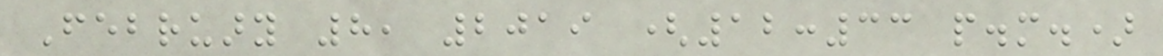February 8, 2019 (12:33 p.m.)
